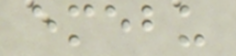emebu
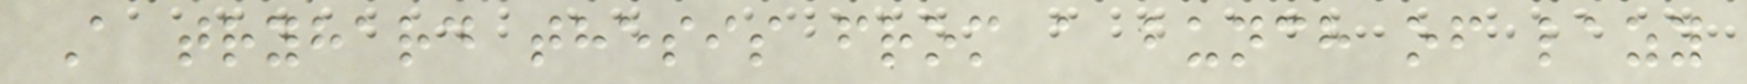A tryhard thesis from a bunch of lazy
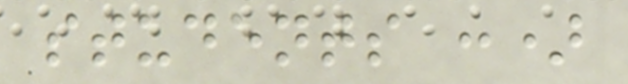students :)
